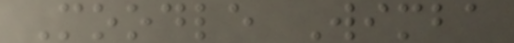Moodle Wimba
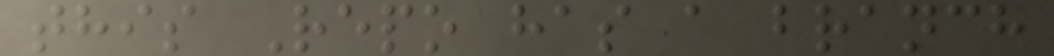this Repo has a branch
